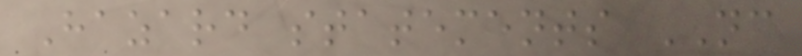Hazard statements NC
